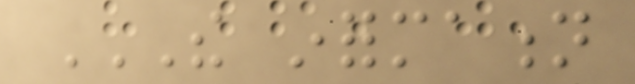THE INFORMATION
